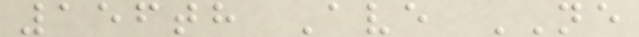156th Ave NE
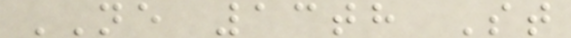NE 13th St
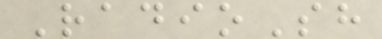RadioSh
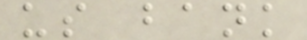us bank
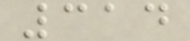314
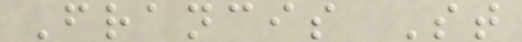Francis St
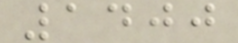1400
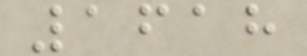1618
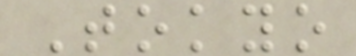Tokyo
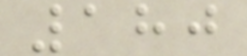180
